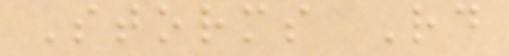Storms Rd
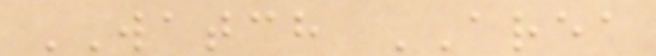WATCH AREA
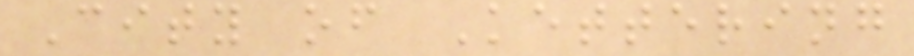City of Kettering
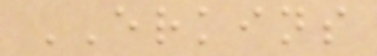ERKINS
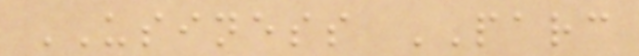USINESS PARC
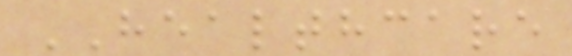HEALTHCARE
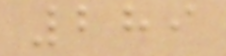289
